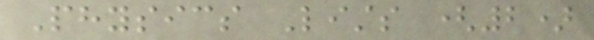Physics Lists (2)
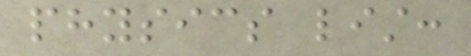physics list:
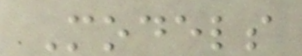Models
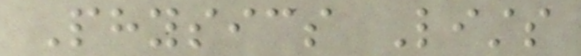Physics Lists
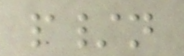p/n
